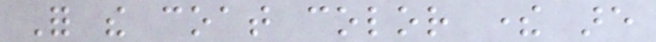For the coat color there are
